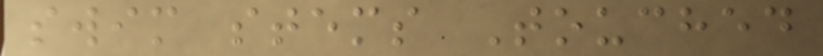swim stems Touched
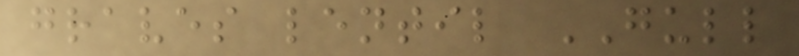graves lentil GULL
